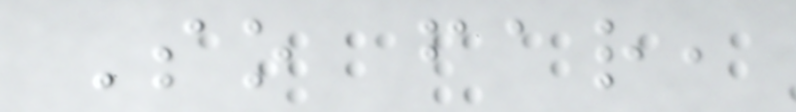So far,
